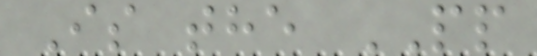Is the PP
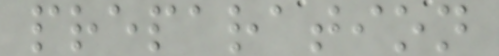preparation
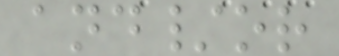and/or
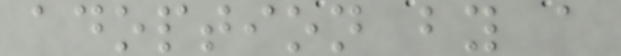adoption by a
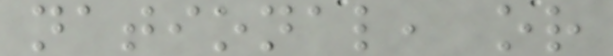national, or
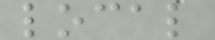local
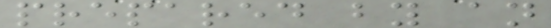prepared by an
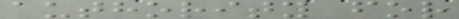authority for
